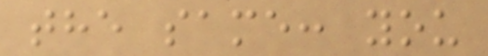the same: you
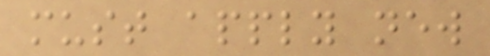must apply new
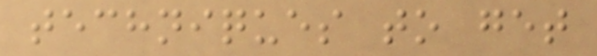techniques to get
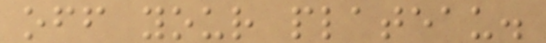off your plateau.
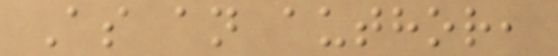As an author,
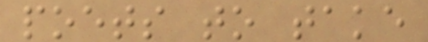poets to take
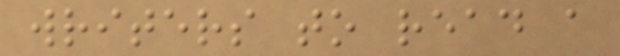writers to read a
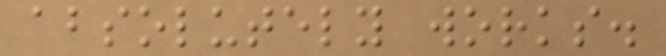absolutely works.
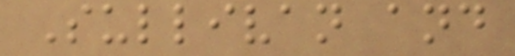Sullivan and
